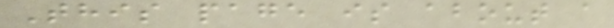This page is about a
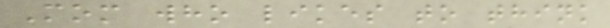Mom who likes to think
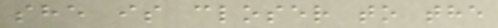she is closer to the
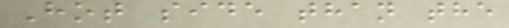Hot side than the
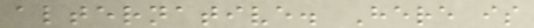alternative. Here is
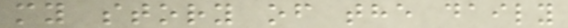my story of the daily
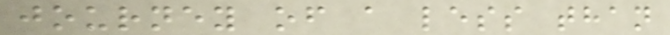journey of a less than
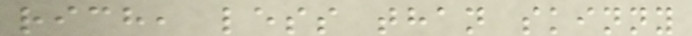rich, less than skinny
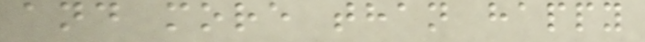and more than happy
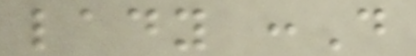lady :D
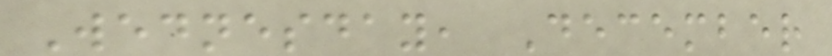Wednesday, December
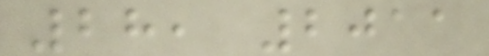28, 2011
